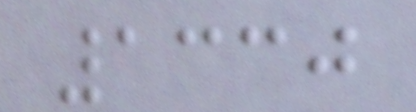1330
